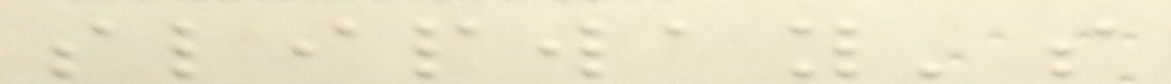slipway's
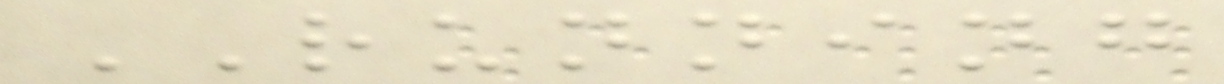RUNNING
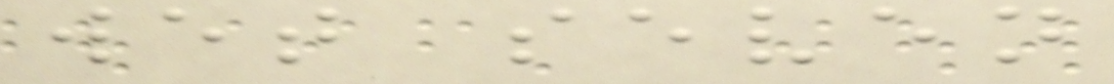wet seven
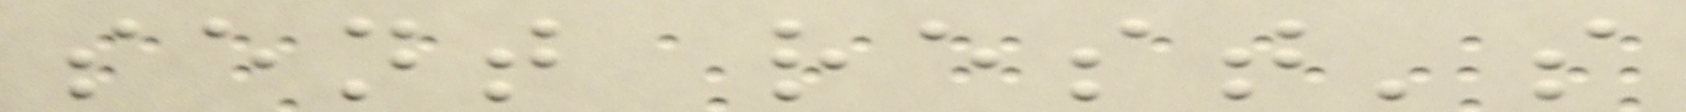sent rest's
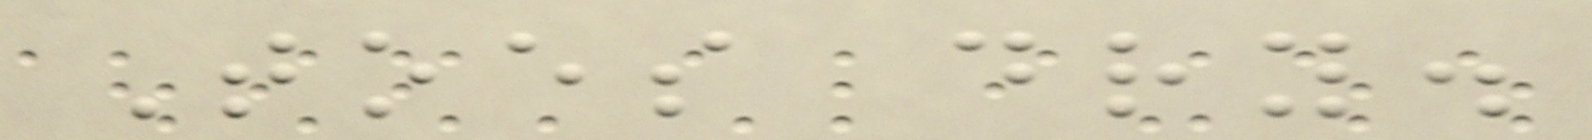Toes dry.
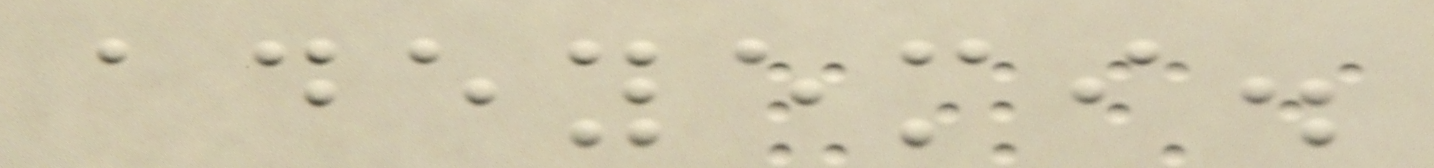adeyemi.
